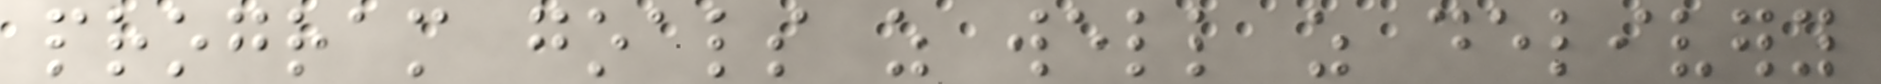program goals as well as delivery
